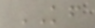KF
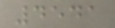4541
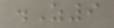.Z9
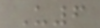U6
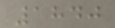1840
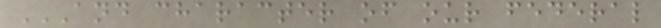AND CHARACTER OF OUR FEDERAL
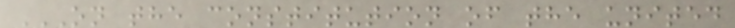ON THE CONSTITUTION OF THE UNITED
